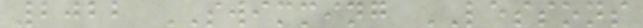2022 SWIMMING LESSONS
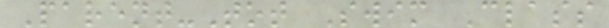Parent-Tot Swim Class
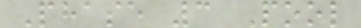Phase 3 Pool
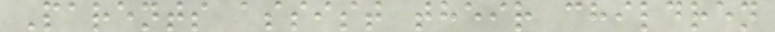Parents assist their children
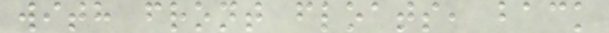with front floats, back
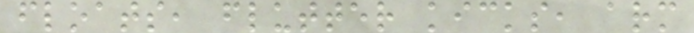floats, flutter kicks, arm
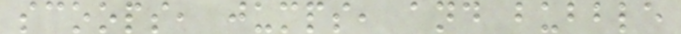scoops, jumps, and bubble
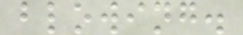blowing.
